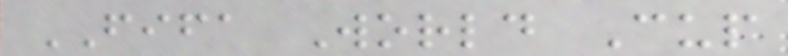FIFA World Cup
